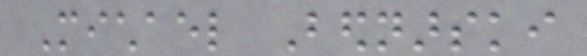Michael Bednarski
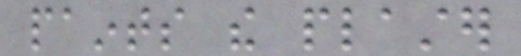paints the plaster
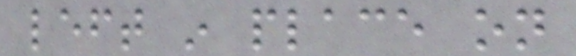left in place on
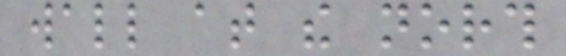wall at the north
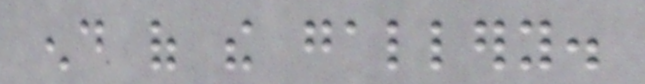end of the gallery.
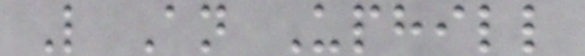Like An Uphill
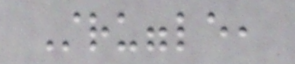Struggle,
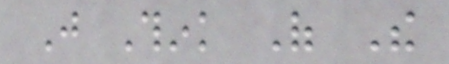Just Think Of The
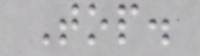Top.
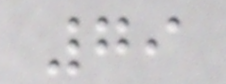79
